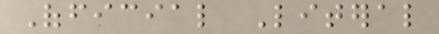Official Literal
